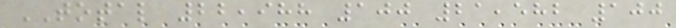TOTAL 22,988 100 21,582 100
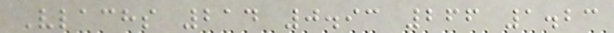Vlachs 214 0.93 266 1.23
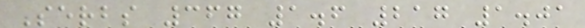Serbs 367 1.6 217 1.01
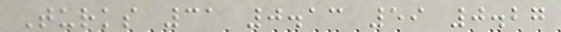Turks 31 0.13 59 0.27
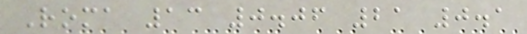Roma 13 0.06 21 0.1
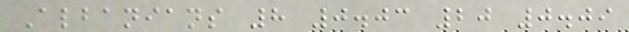Albanians 8 0.03 20 0.09
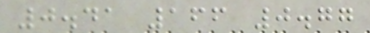0.41 166 0.77
